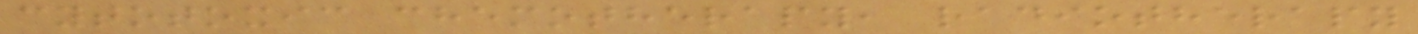cytotoxic chemotherapy, radiotherapy
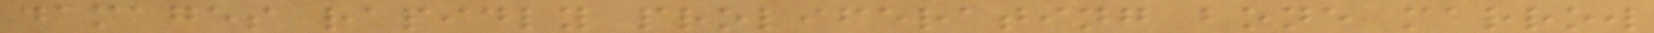damages rapidly proliferating bone marrow
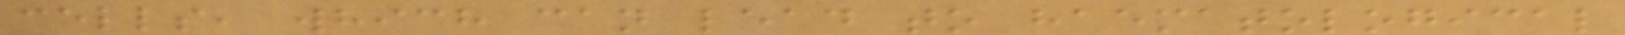cells, which can lead to haematological
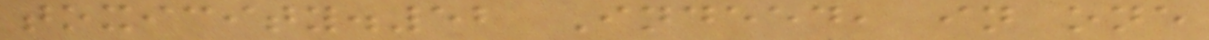toxicity.52 Indeed, in one
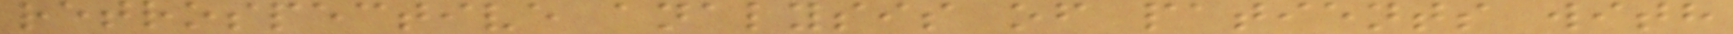retrospective analysis of patients with
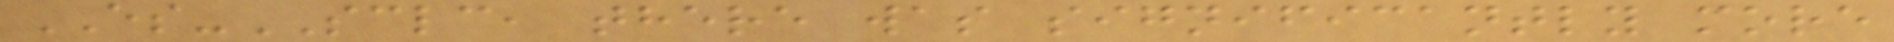ES-SCLC, there was significantly more
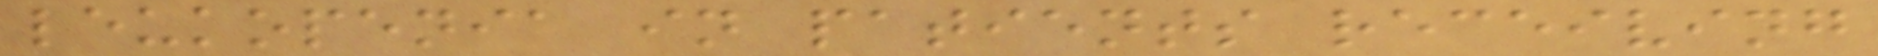leukopenia in patients receiving
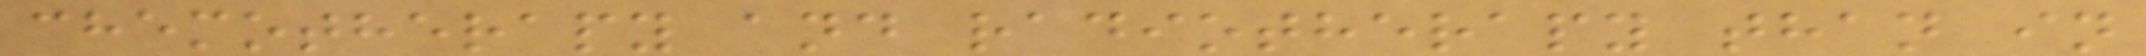chemotherapy and radiotherapy than in
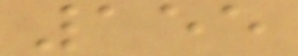155
